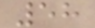58
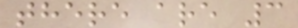there are 3
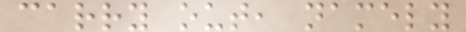carry out, namely
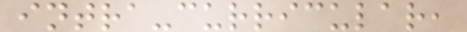intra-curricular,
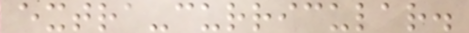extra-curricular.
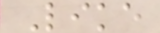Like
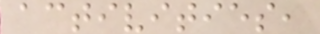activities,
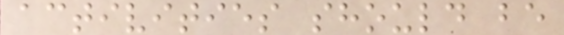activities should be
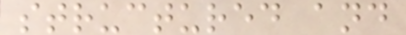structured and
